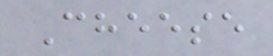Cheese
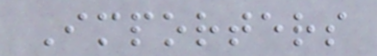Importers
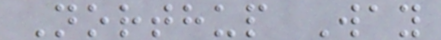Northup Way
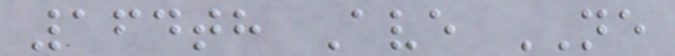164th Ave NE
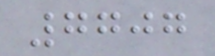7707
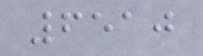6510
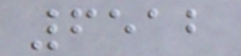6512
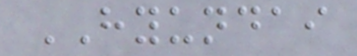HYUNDAI
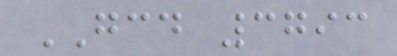GCD 3793
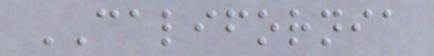CALIFORNIA
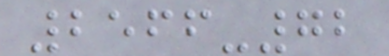2566-72
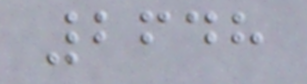2648
